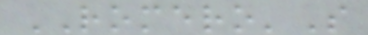ROMERO'S
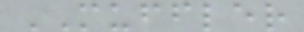MUFFLER
